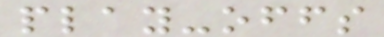play-offs
